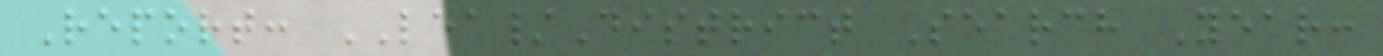Report: LEA/District Search Year:
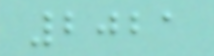2021
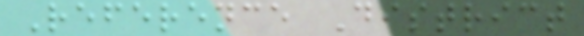Reference District
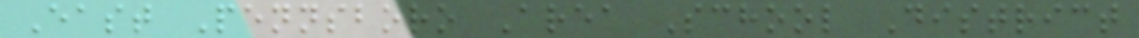East Pennsboro Area School District
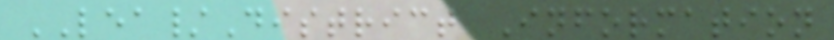LEA/District Information
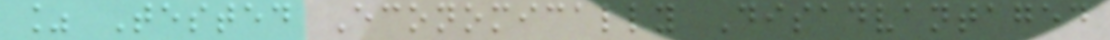% Tested Economically Disadvantaged
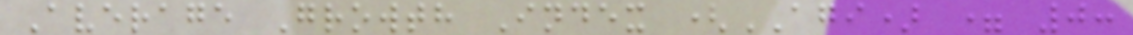Average Growth Index (AGI) = 0:
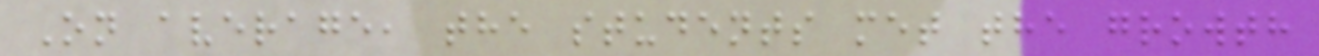On average, the students met the growth
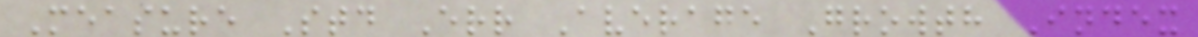Measure Std Err Average Growth Index
